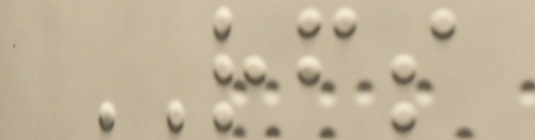RFS
